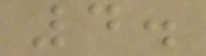4.
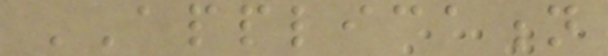APPLICATION
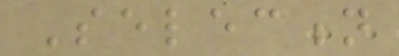Selection
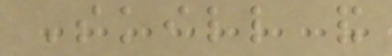Skill and
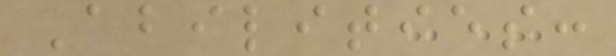Abilities:
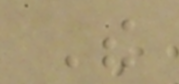The
